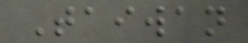Taiwan
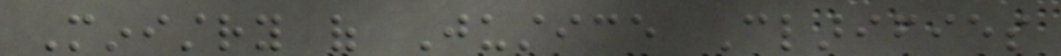Ministry of Justice Clarifies
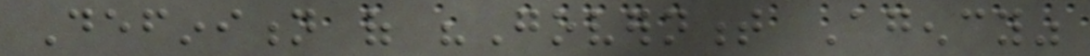Definition of "Government Agency"
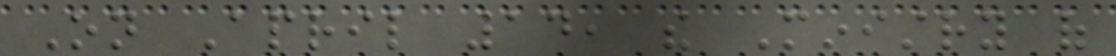On April 14, the Ministry of
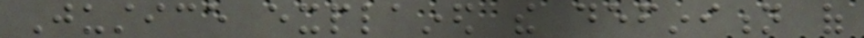Justice explained the definition of
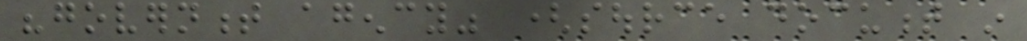"government agency" (source document in
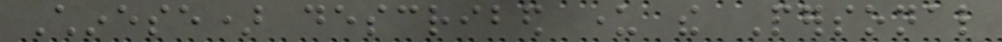Chinese) described under the Personal
